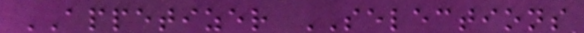APPETIZER SELECTIONS
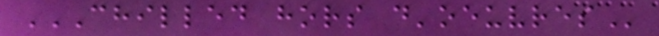CHILLED HORS D'OEUVRES
